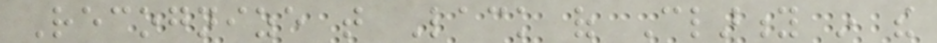Recognize that Lack of Clarity in the
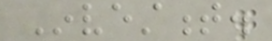Investment.
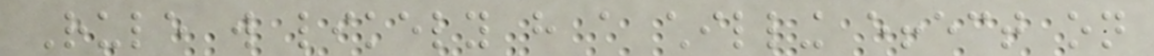Rule will likely have a chilling effect on
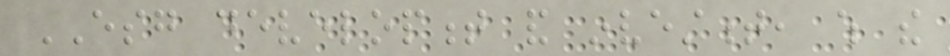ESG development and investment, which the
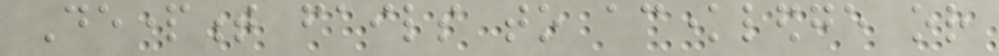Department fails to acknowledge or
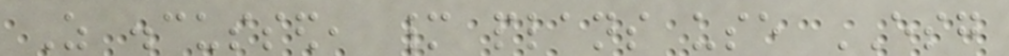As discussed, many plans use ESG
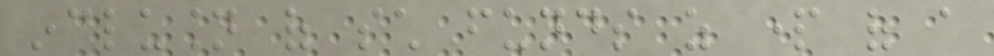inclusion of such funds as part of a
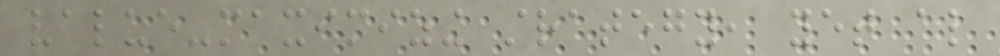value-maximizing strategy, yet also
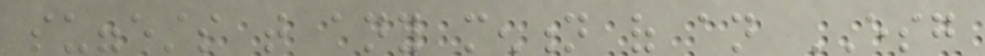suggests that any mention of an ESG
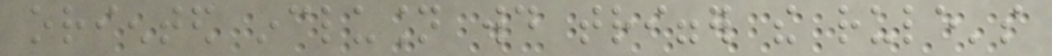oriented inclusion would trigger the rule's
